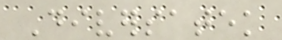Diversatek
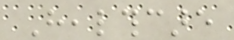Healthcare
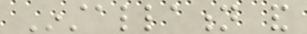Installation and
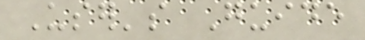User's Guide
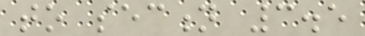to section 3.5
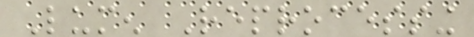Lumen Reprocessing
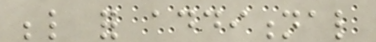below for additional
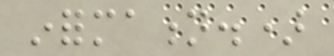information.)
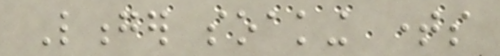Longer soaking times
